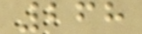268
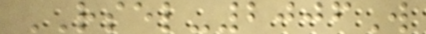RSEL-2006W
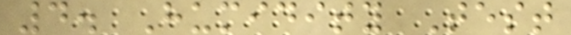4. Humidity Test
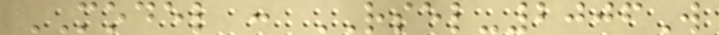MODEL : RSEL-2006W
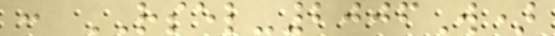: RSEL-2006W)
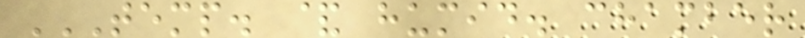TEMP. & HUMID. CHAMBER
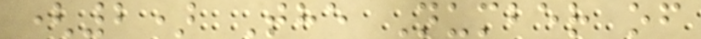(2) The Number of
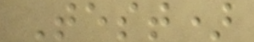Test)
